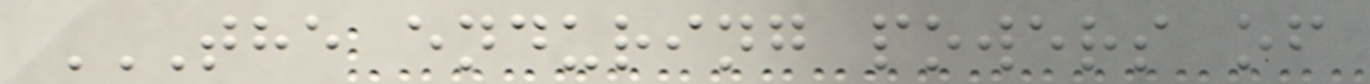THE ENDURING POWERS OF
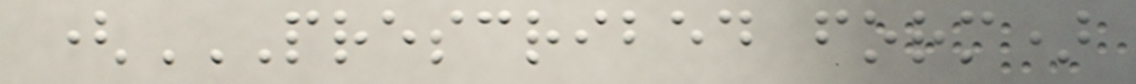(PRESCRIBED FORM)
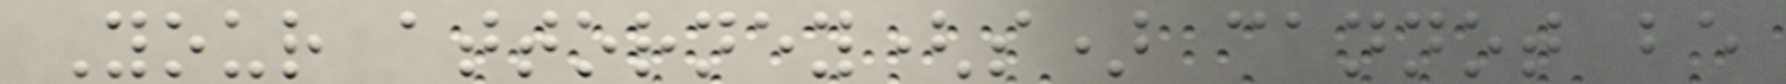Your attorney(s) cannot be
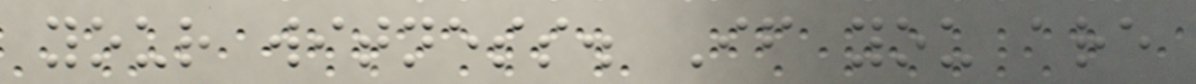your witness. If you are
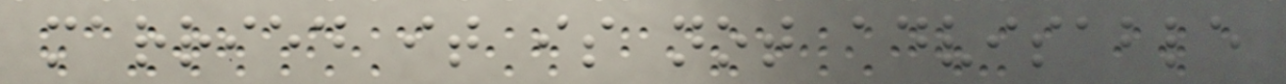married it is not advisable
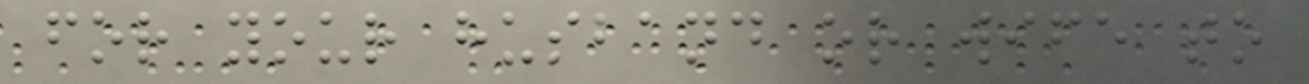for your husband or wife to
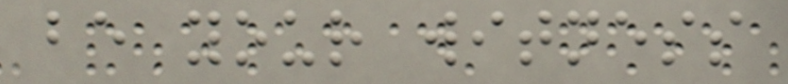be your witness
